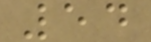54
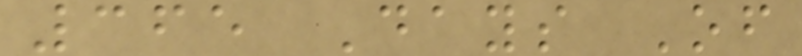365 Days Of
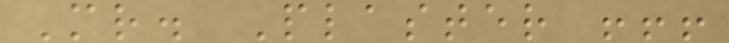Mr. Plaster !!!
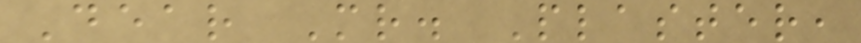Dear Mr. Plaster,
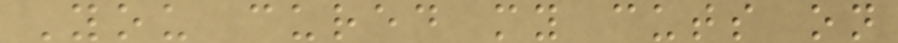You cured my cuts on
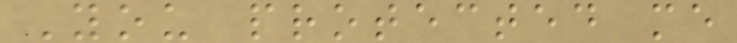You protected me
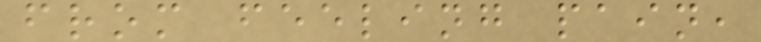from feeling pain,
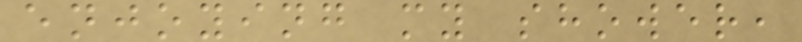enjoying my shower,
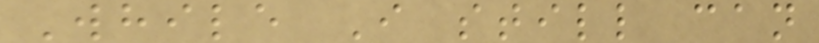While I still can
